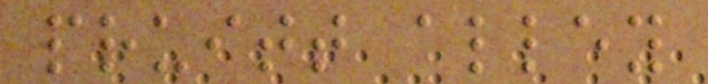pruitt alley
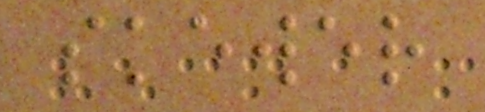skewer
